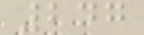247
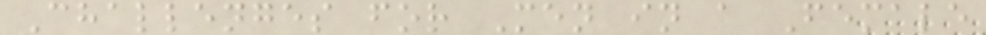Challenges for Men in a Female
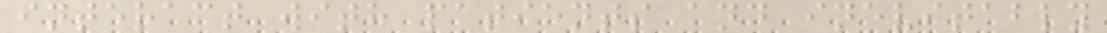interact with patients and inevitably
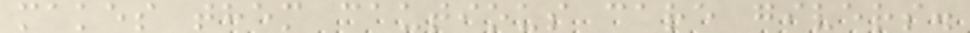makes them cautious care givers.
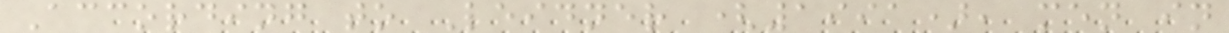According to Leidner (1991), men in
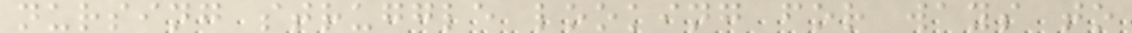nursing struggle looking for ways to
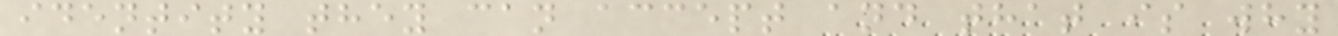identity they can accept and that is why
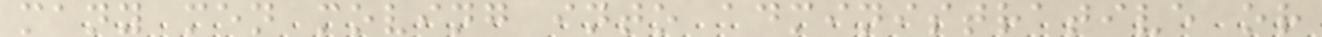many men moving into administrative or
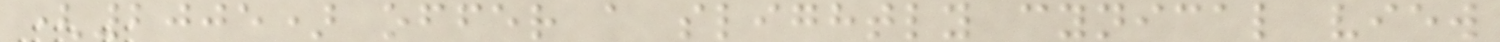(2005) offer a slightly cynical view
